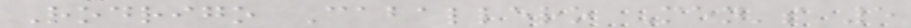Rodrigo Caballero Men's 5
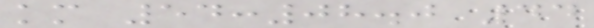km 54:08.0 44
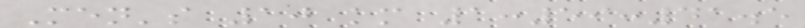Men's 10 km 1:59:41.5
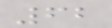62
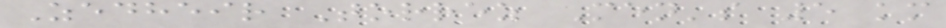Zedheir Torrez Men's 5 km
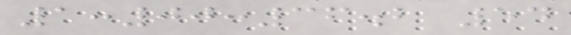1:00:36.2 54
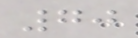70
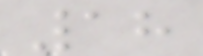18
